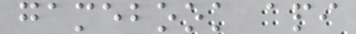gamebook api
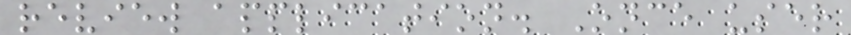review application. Once user
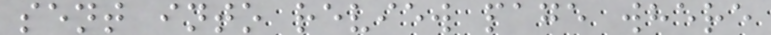sent into review page where
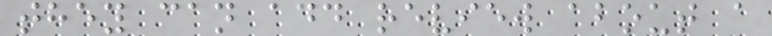they can add review about a
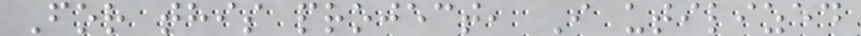For this project, I utilized
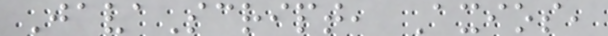JavaScript, Axios,
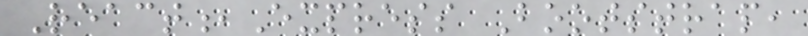React,Express Bootstrap,
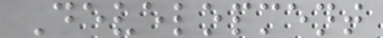Development
